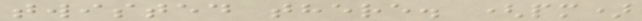twisted there. (pm)
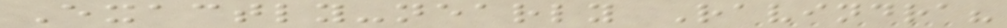Exactly-nearly Ravindra?
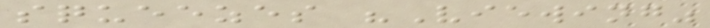squeezes "Viewing"
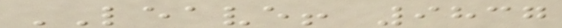LEAVE! 9837
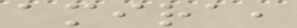amira,
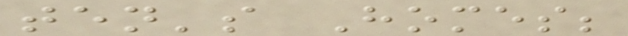ten's Homes;
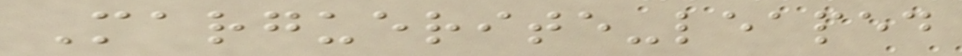Marguerite-leaped
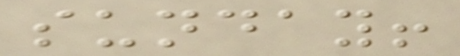sunday!
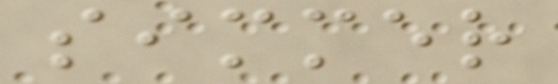simmer
